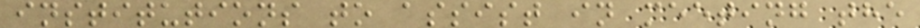institutions to assist in meeting the
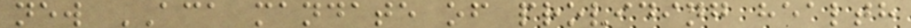new ACA mandate of providing health
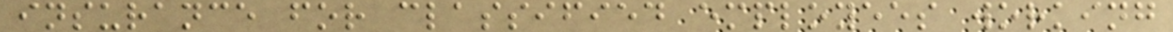insurance for classified employees working
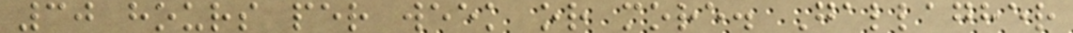30 hours per week or more. Gallagher
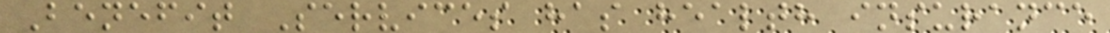Benefit Services has health insurance
